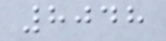8048
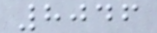8046
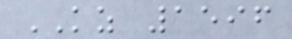KZ 1596
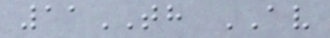11TH AV
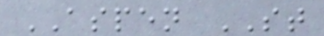ASPEN ST
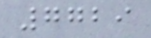7729
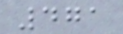471
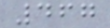467
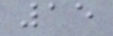15
